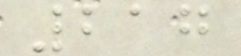217
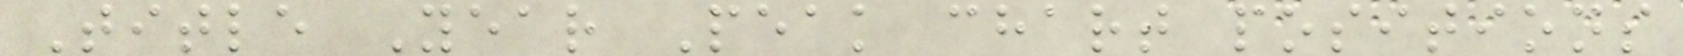Title Year Peak chart positions
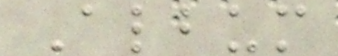Album
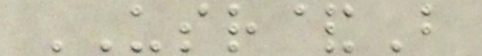USR&B
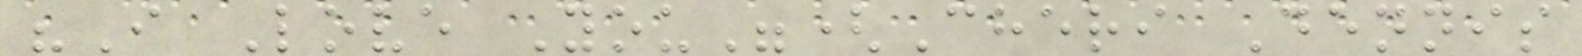"I Love You"(Cheri Dennis
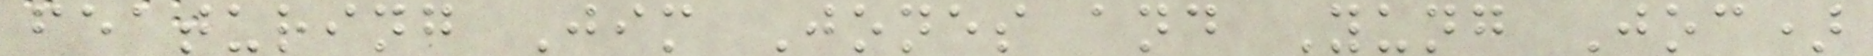featuring Jim Jones and Yung Joc)
